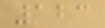123
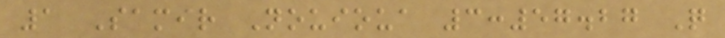1 Samir Nouioua 3:57.27 Q
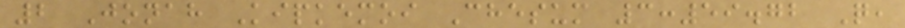2 Jonah Kipkemoi Chesum 3:59.72 Q,
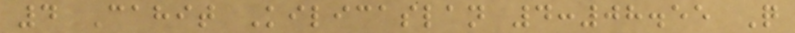4 Cahit Kilicaslan 4:08.55 Q
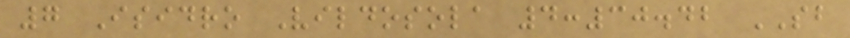7 Isidro Vildosola 4:30.42 SB
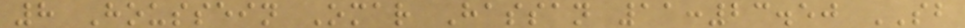8 Houssein Omar Hassan 11:23.50 SB
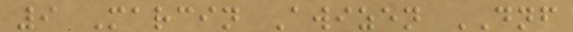9 Marcin Awizen DNF
